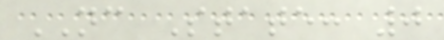NC State: 0
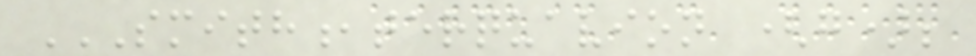SMITH,TERQUAVION (G);
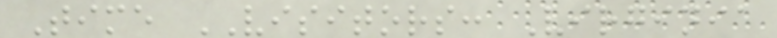Time VISITORS: Virginia
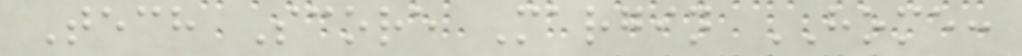Tech Score Margin HOME:
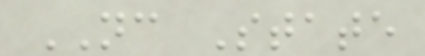NC State
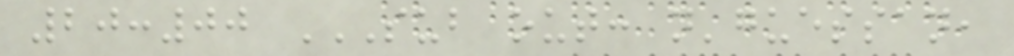20:00 SUB OUT: N'GUESSAN,
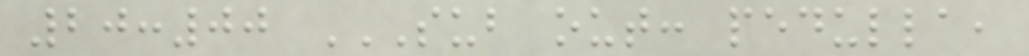20:00 SUB OUT: PEDULLA,
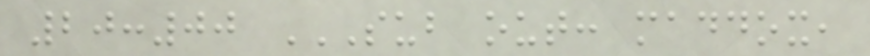20:00 SUB OUT: MADDOX,
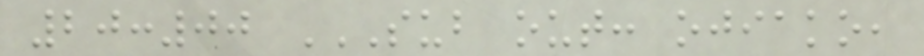20:00 SUB OUT: OJIAKO,
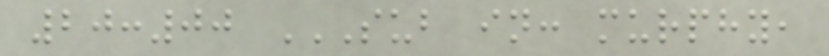20:00 SUB IN: MURPHY,
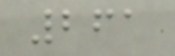261
